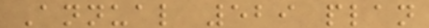Annual 529 plan
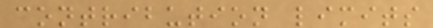contribution limits
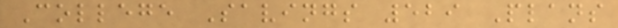College Savings 529 Plans
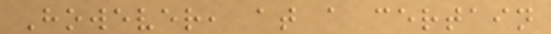However, at a certain
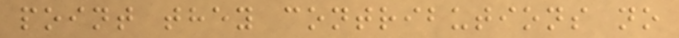point they contributions no
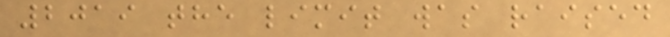2019 the limit was raised
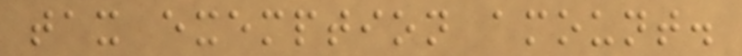tax exemption amount.
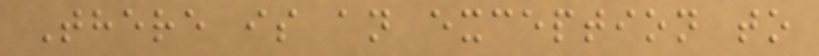There is an exception to
